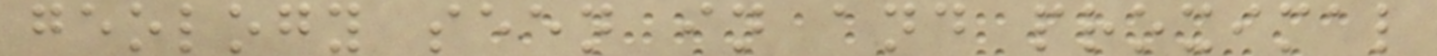geology seen in and proximal
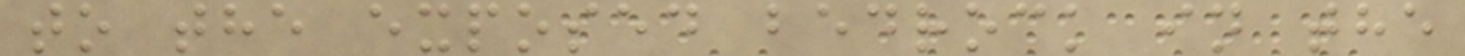to the exposed bedrock in the
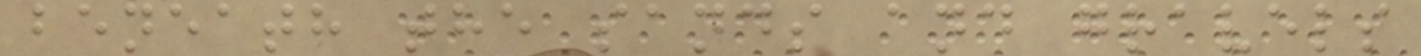beneath the sands and gravels
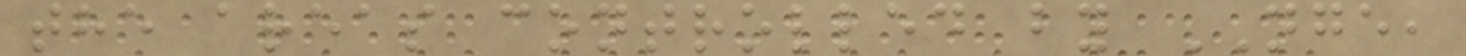the areas controlled by NGE,
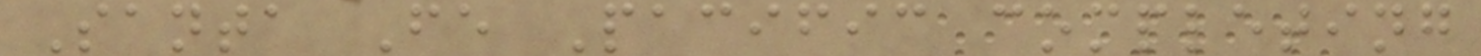Santa Fe Pacific completing
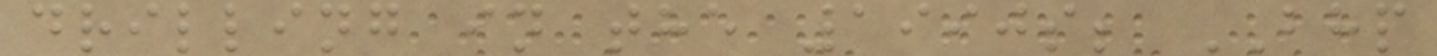drilling in the 1990s; BHP
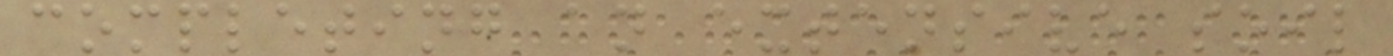completing an extensive soil
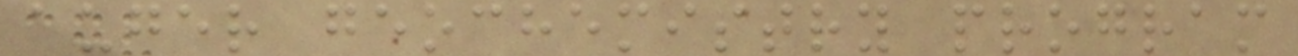auger geochemistry program
